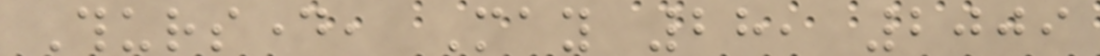Thursday, May 28, 2009
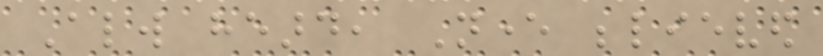Always heard, Never believed
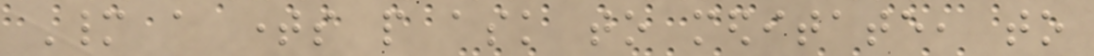Many a times people ask to meditate, to
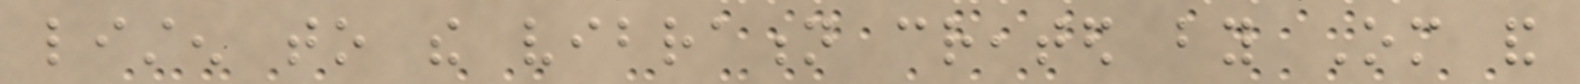listen to the vibration created by Om and
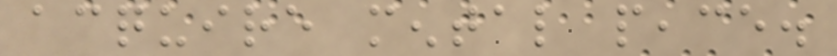acquire mental peace.
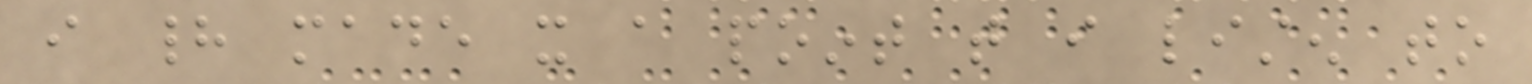i had made it a point that i listen to
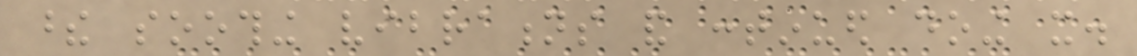these soothing vibrations and continued doing it.
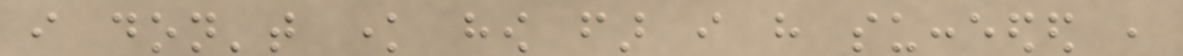i don't know how far i have succeeded ,
